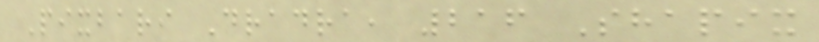Pixbari Dradra, 216 Shapix
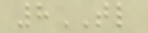8TL
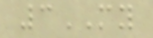3MY
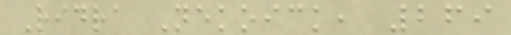Ridra Nekoick, 269
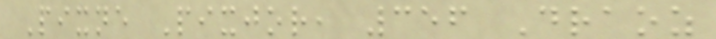Pixne Pixjor, 356 Draoz
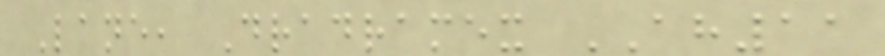Lane, Dradramex AH11
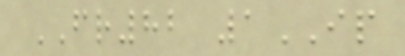FR82 1IP
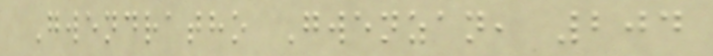Gwendratho Gwenzan, 204
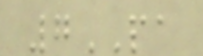7PA
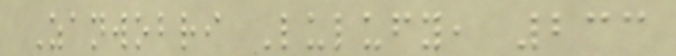Zanwobri Lulufy, 233
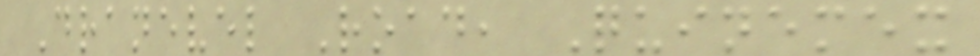Dranevel Road, Quinemex
